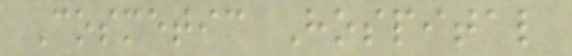Cosmetic Hospital
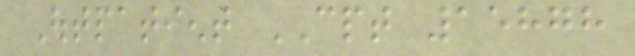Outpatient CPT 15878
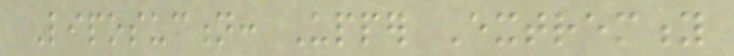Liposuction: Upper Extremity
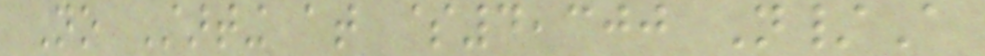No Starting at $4,300 N/A
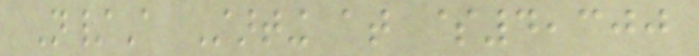N/A Starting at $4,300
